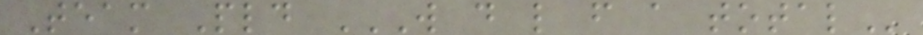Team Pld W D L F A TOTAL
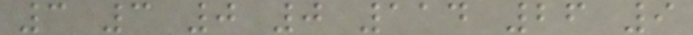3 3 0 0 114 26 9
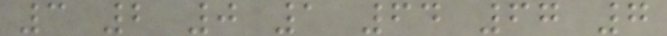3 2 0 1 64 67 7
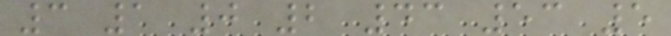3 1 0 2 43 53 5
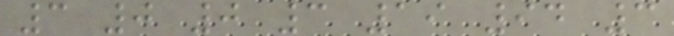3 0 0 3 19 94 3
